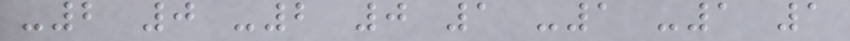-2 0 -2 0 1 -1 -1 1
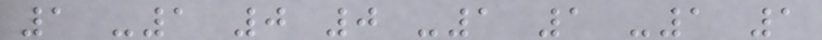1 -1 0 0 -1 1 -1 1
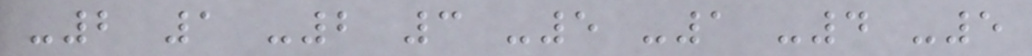-2 1 -2 3 -5 -1 -4 -5
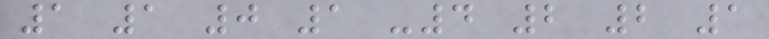1 1 0 1 -4 2 2 1
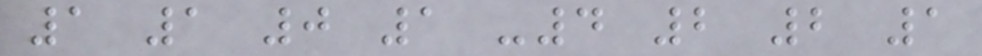1 1 0 1 -4 2 2 1
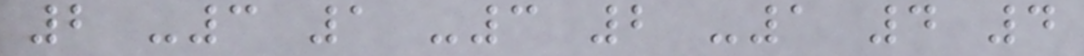2 -3 1 -3 2 -1 4 4
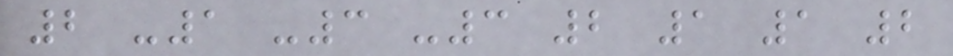2 -1 -3 -3 2 1 1 2
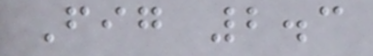Fig 2.3
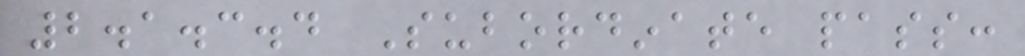2.1.3.4 Subordinate pass:
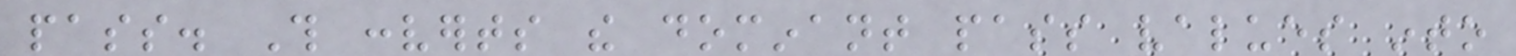pass. This converts the dominant pass values into
